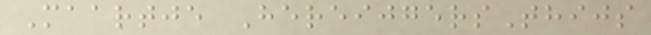Maartje HereijgersThijs
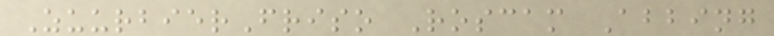ZuurbierFriso Roscam Abbing
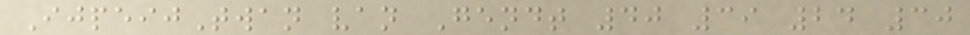IjpeijTwan van Gendt 40 39 24 30
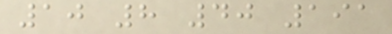10 8 40 191
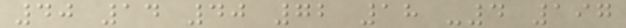40 14 40 72 18 -4 197
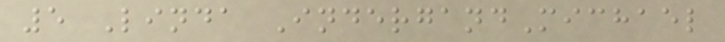5 Linda IndergandMichael
